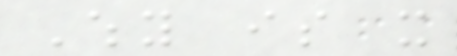Why is it
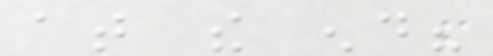at the end?
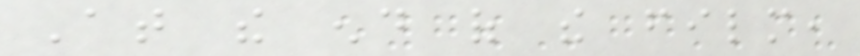At the end of the film,
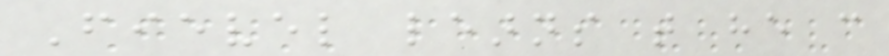Fievel learns that he can
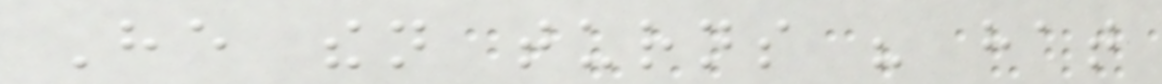He then turns his hat
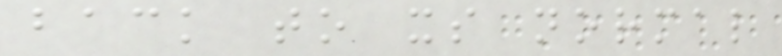back to its normal
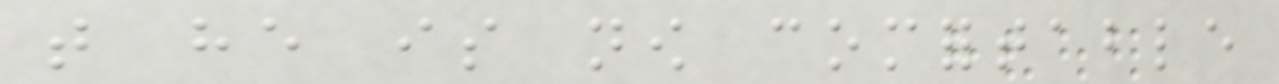that he is now comfortable
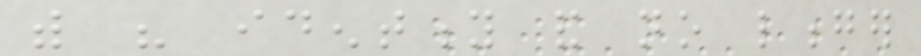with his identity and no longer
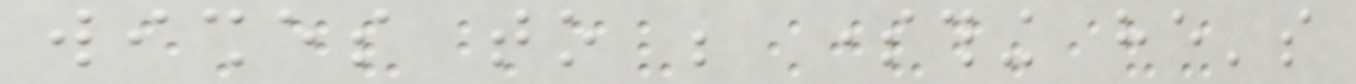wishes to be something he's
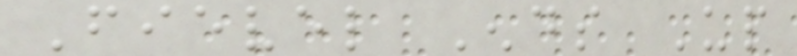Fievel Ends Up
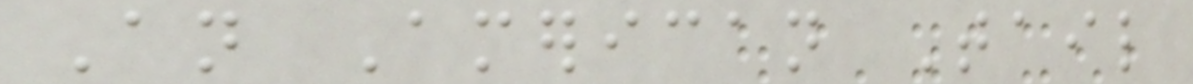An American Tail
